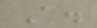A.
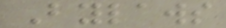Bylaws
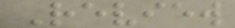Review
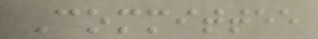Committee
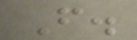F.
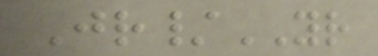Jr/YR
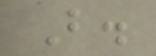B.
